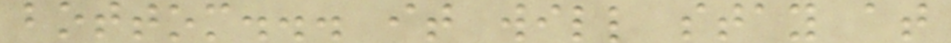bottom... it will stay at
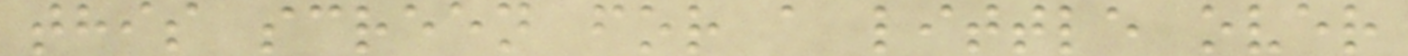this screen for a little over
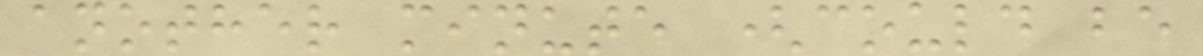another minute (could be
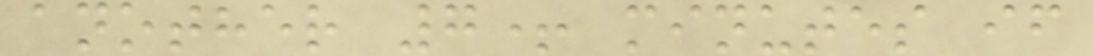another 7+ minutes if
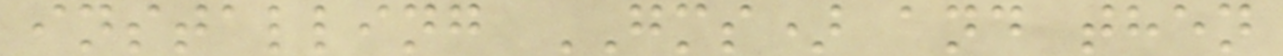installing GMS) and then
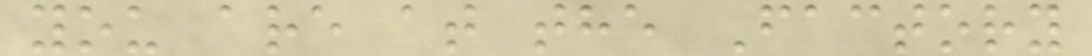you are at the Factory
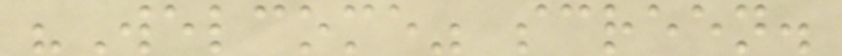"Welcome" screen.
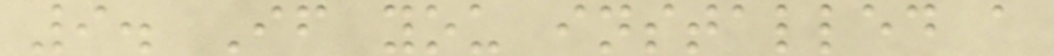9. If you installed a
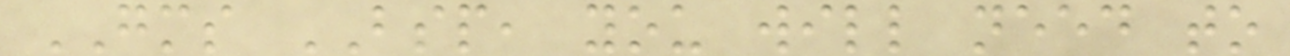GMS BSP, you will need to
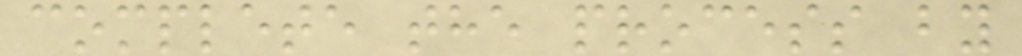complete the process by
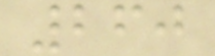260
